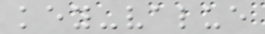key-value
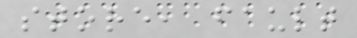store, fault
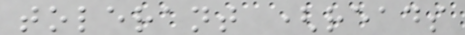tolerant (reads
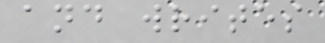and writes
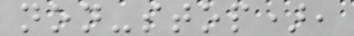non-stop),
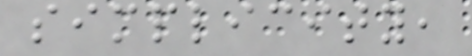simplicity,
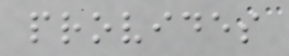provides
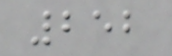252
